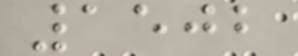1502
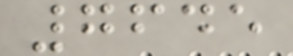7645
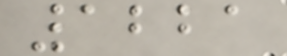1221
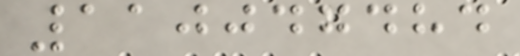110047484
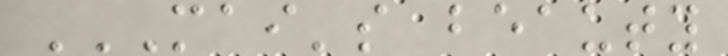MAI'S BEAUTY
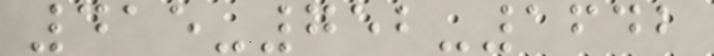415-752-1642
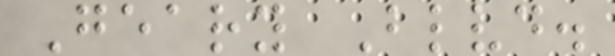Geary Blvd.
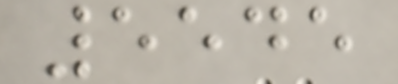5545
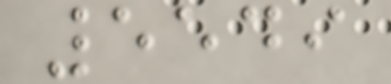5549
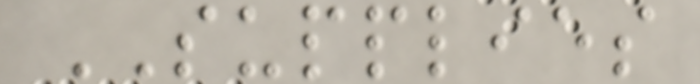SUPPLIES
